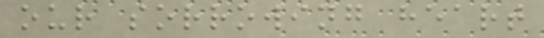our sorrowing heart
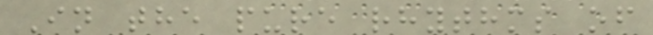In the pure rhythms of
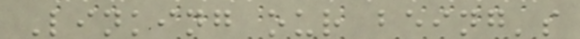Linking our being's
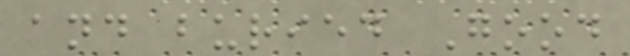and buried Good
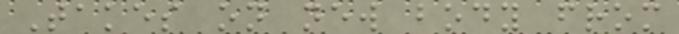Takes on new body from
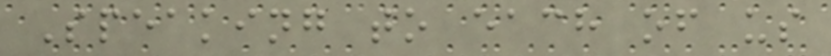Speaking to each of us
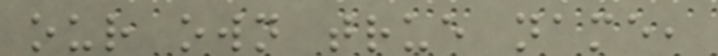our own true name,
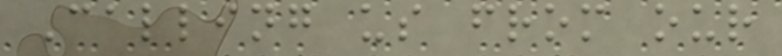Calling us from our
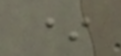*
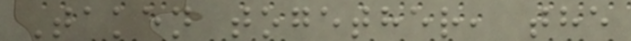Taken together, the
